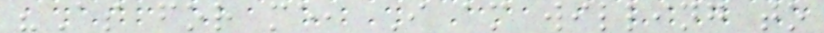"As for me, I am willing to
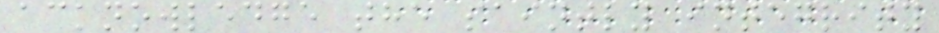acknowledge the saintly integrity
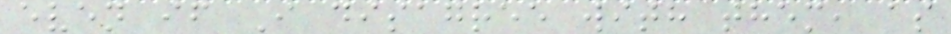even if I disagree with them, as
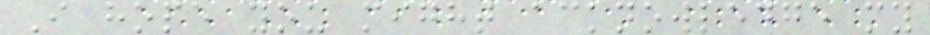I hope you might acknowledge my
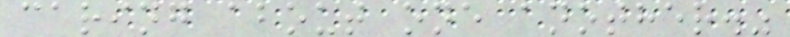caring about one another."
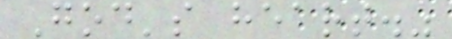God's heart."
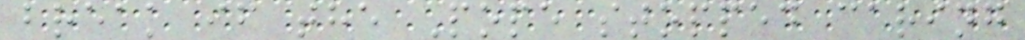break if the Pope stopped caring
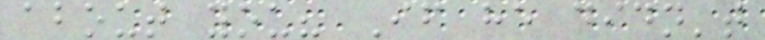about you? If he didn't
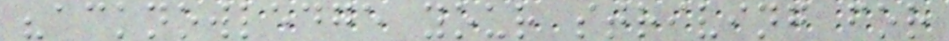"acknowledge your striving for
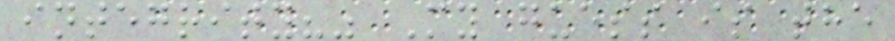integrity?" My guess is the
